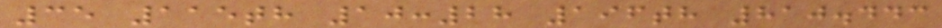35 115th 10:28 196th 810.443
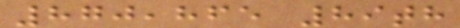870,865 89th
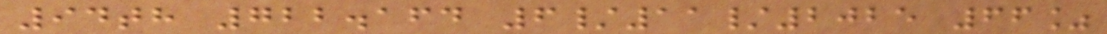94th 722.164 6/11/2025 66%
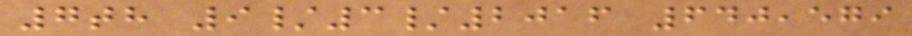7th 9/3/2016 640,579
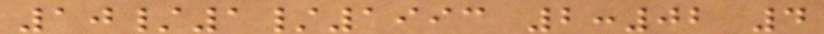10/1/1993 2:02 4
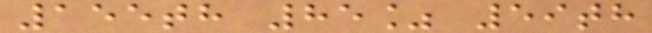155th 85% 59th
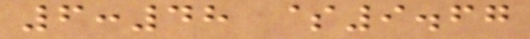6:48 $9.67
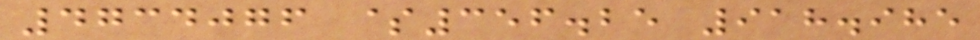4734076 $356.25 918.985
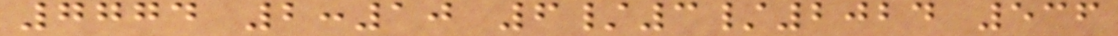7774 2:10 6/3/2024 536
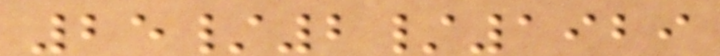25/2/1929
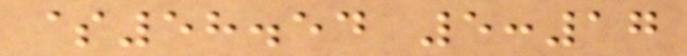$58.54 5:17
